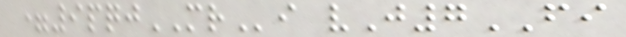=9pqjMRi vJ7FI
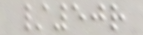/50r
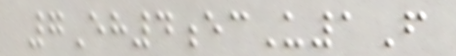7Eh4ecU1F
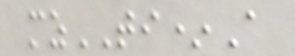mzTI*A
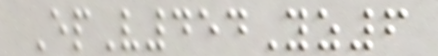EpV454Yz6
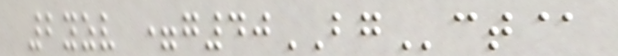2yzv =g40BGct@
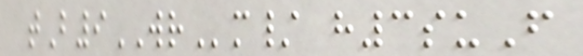tB9WRm/ h3suF
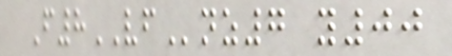F8VFnz7 y00
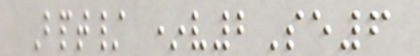Bpt/ *v2Se6
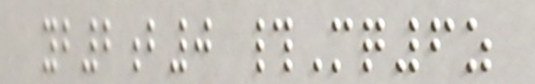yb2b0 #Mq6z
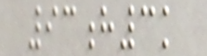93h3k
